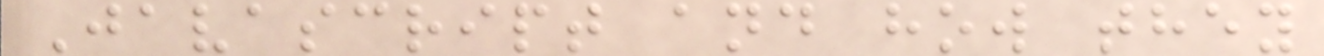Javascript and how they
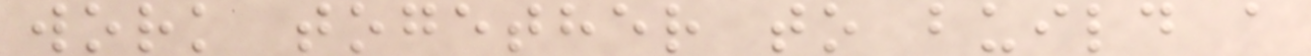work together to build a
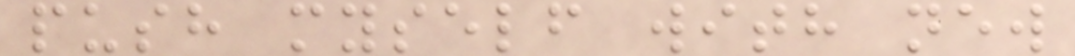push myself with new
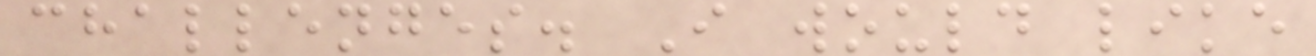challenges. I would like
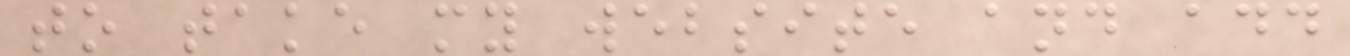to take my website and add
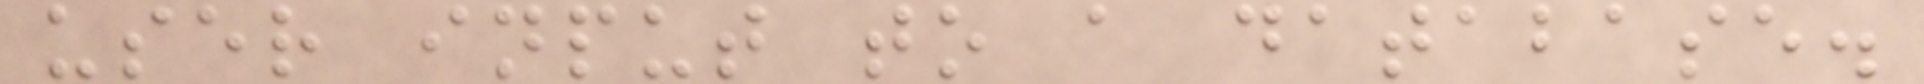user input to a database.
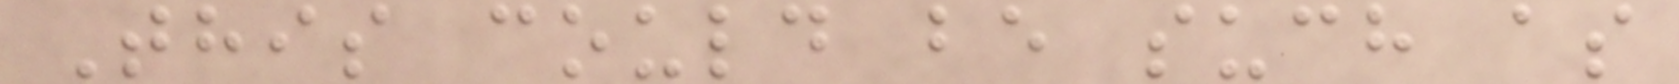This could be such as
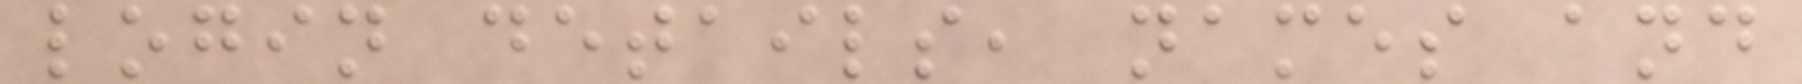login details, names and
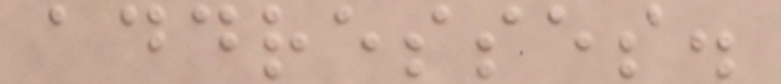addresses.
